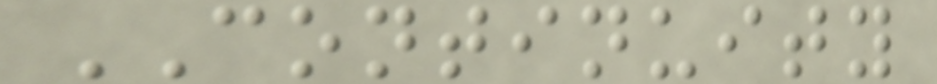CONTINUITY
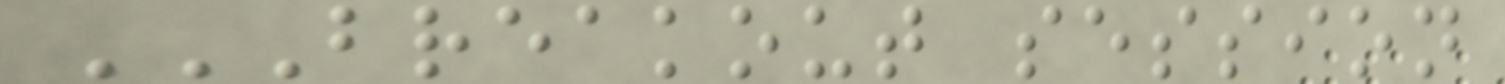BREAKOUT SESSION
